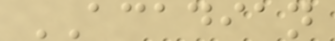ACADIAN
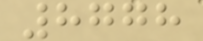8778
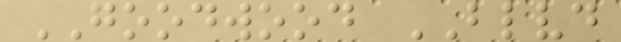GOODWOOD BLVD
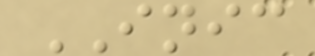INIC
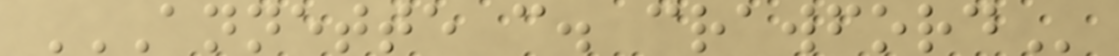ANNETTE C. CRAWFORD
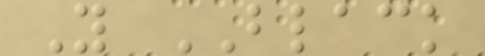Y BLACK
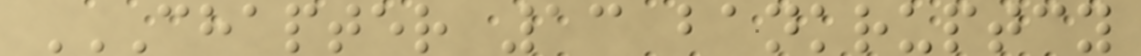CHAPTER 13 BANKRUPTCY
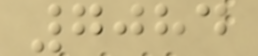7084
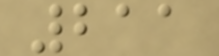211
